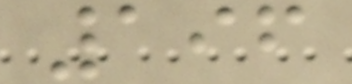196
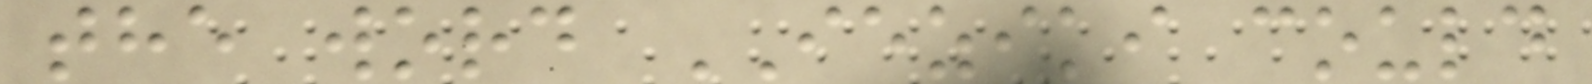the word IEZIKI could
